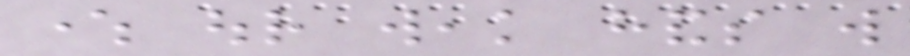where our weak hands will
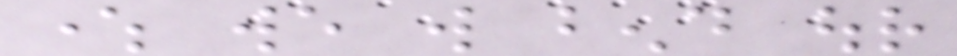where we will bend our
